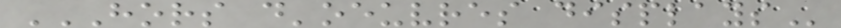HORS D'OEUVRES DISPLAYS
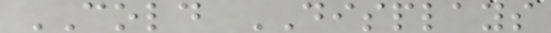COLD DISPLAYS
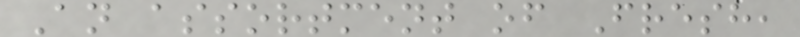An assortment of Fresh,
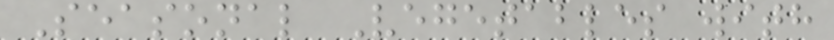Seasonal Vegetables with
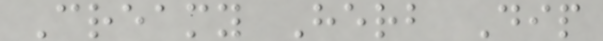Creamy Herb Dip
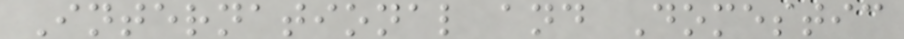International and Domestic
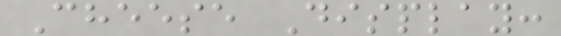Cheese Display:
